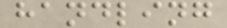handling
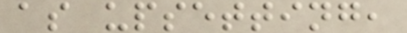as upsetting,
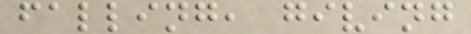falling, giving
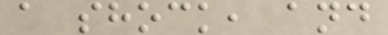a shock, and
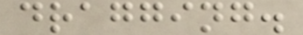dragging.
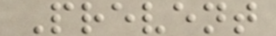Prevent
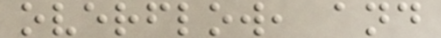overflow, and
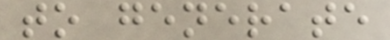to generate
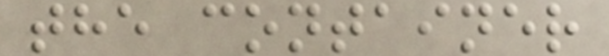the container
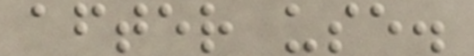after use.
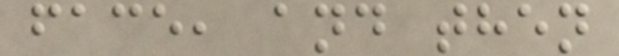face, and then
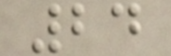24
